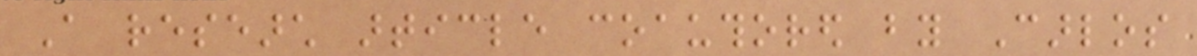A research article coauthored by Carlos
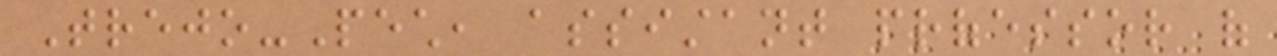Trejo-Pech, assistant professor of
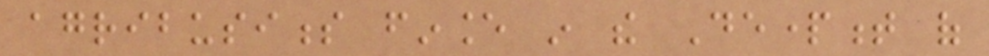agribusiness finance in the Department of
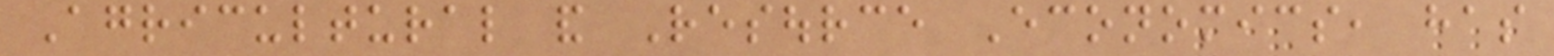Agricultural and Resource Economics, has
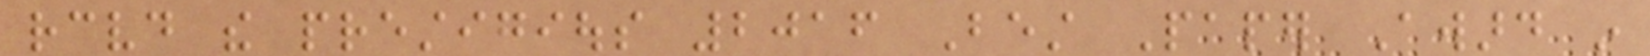received the prestigious 2016 Best Paper Award in
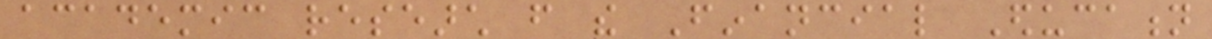academic research from the Financial Education
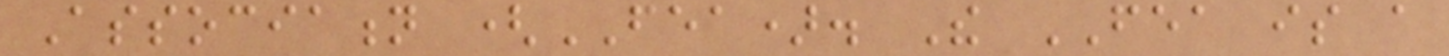Association (FEA). The FEA is a
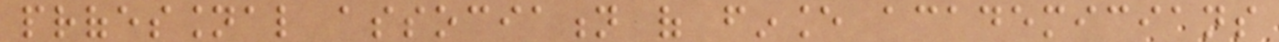professional association of finance academicians
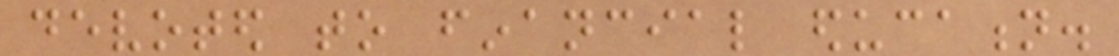devoted to financial education.
